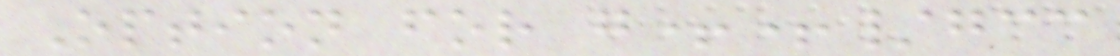Option for g++/gcc
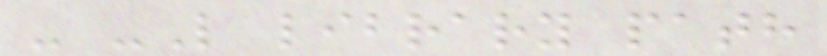- -L library path
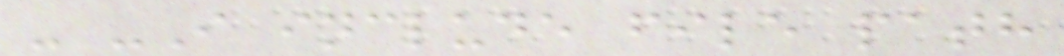- -I include file path
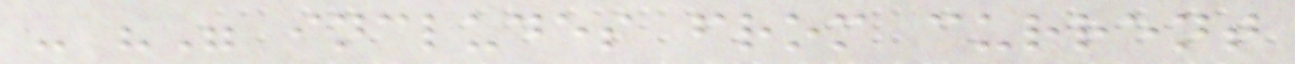- "" includes from current
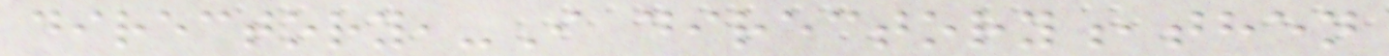directory,-I directory,then
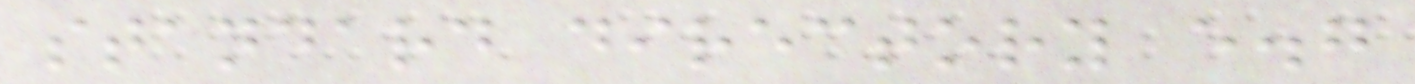standard directory e.g
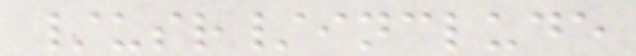/usr/include
